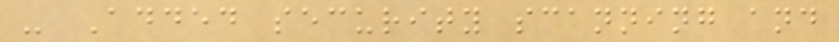- Added security scanning and
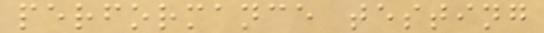performance testing
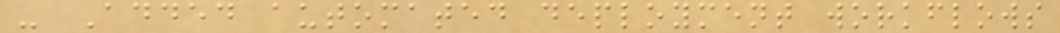- Added automated deployment workflows
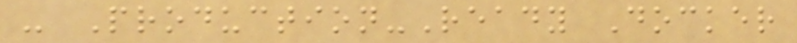- Production-Ready Docker
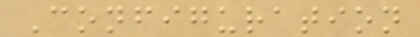Configuration
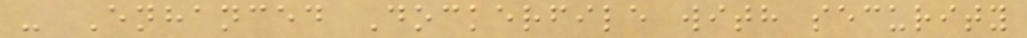- Enhanced Dockerfile with security
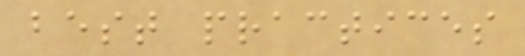best practices
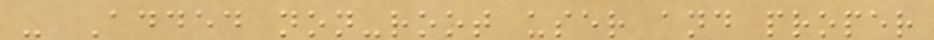- Added non-root user and proper
